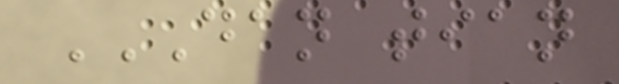DAN TIAN
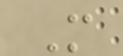M
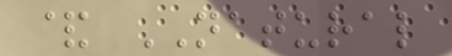& NATURAL
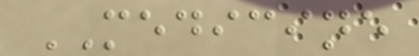MEDICINE
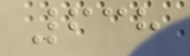638
